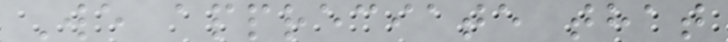We appreciate that
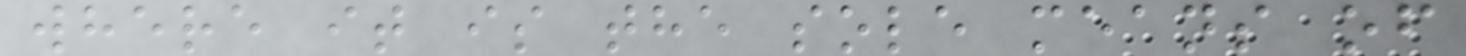where it is the sole means of
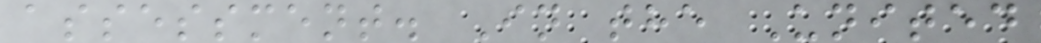assessment. In the United
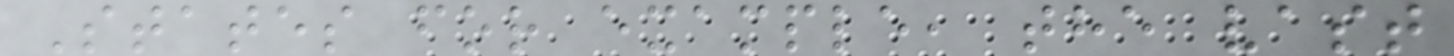States for example, the vast
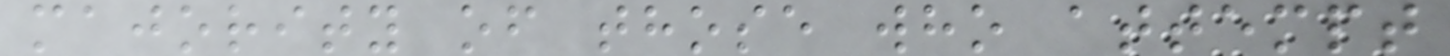majority of those who attempt
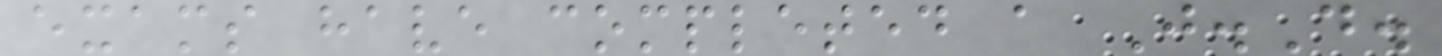exams have completed a J.D.
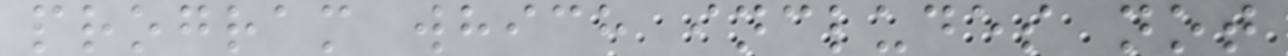program which includes not
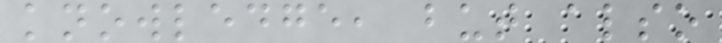knowledge, but also
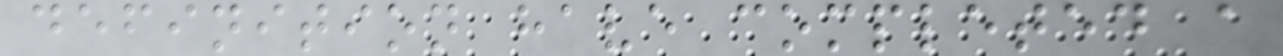definition have completed a
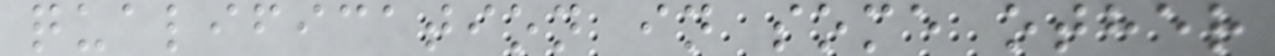qualification in some other
